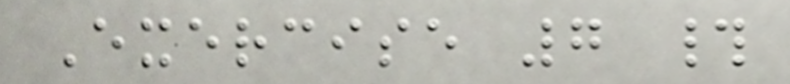Exercise 7 #
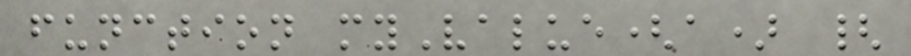function myValue(a) {
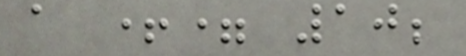a += 10;
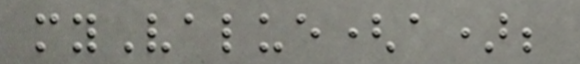myValue(a);
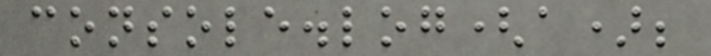console.log(a);
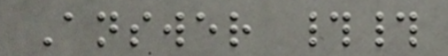Answer ##
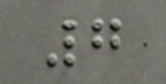7
